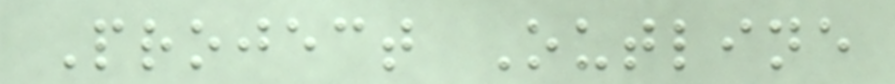Project Outline
